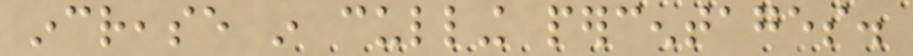increase in culling percentages.
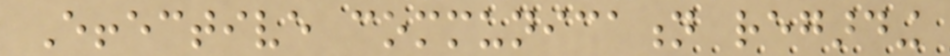Effective communication regarding
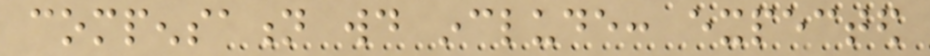compensation would include: expected
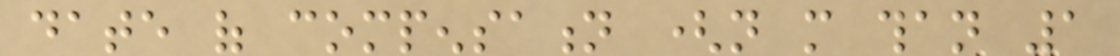date of compensation (not more than 1
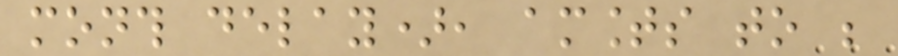month delay), amounts to be
